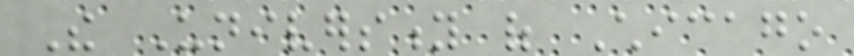The University of Chicago
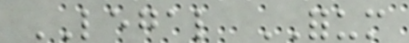LEGAL FORUM
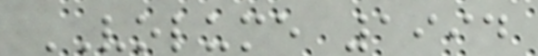VOLUME 1994
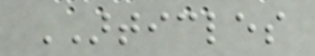ARTICLES
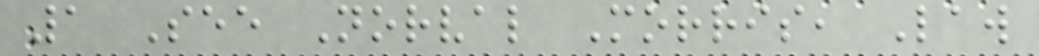1 See Norval Morris, Law
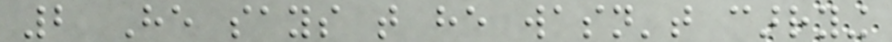2 He says that he wasn't carrying
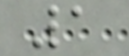1
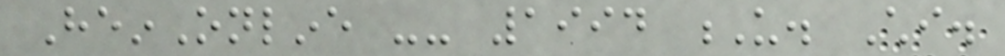HeinOnline -- 1994 U. Chi.
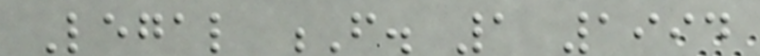Legal F. 1 1994
